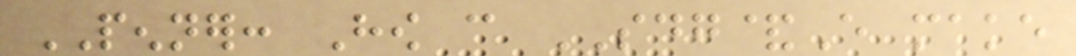PENNER: How can SDG&E make
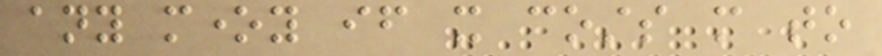any money if it costs more to
